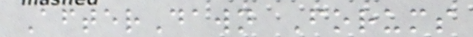AfterDawn Forums
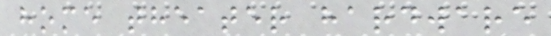home theater hardware
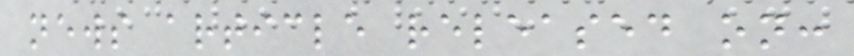news article released on:
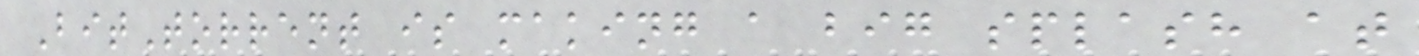BitTorrent is making a big splash at
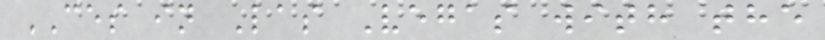CES in Las Vegas with the
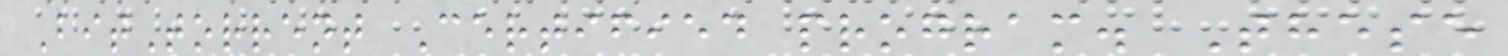BitTorrent Certified program. These
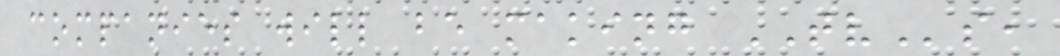companies will be making TVs,
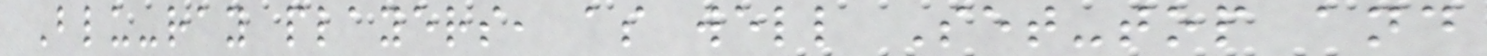Blu-ray players, as well Set-top and
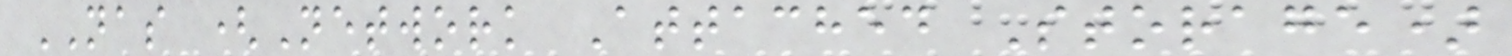NAS (Network Attached Storage)
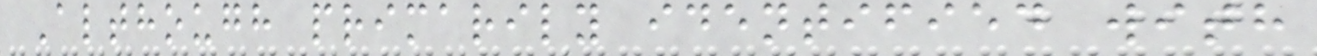Although primarily identified with
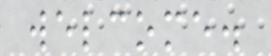welcome.
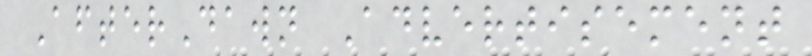AfterDawn Advertisement
